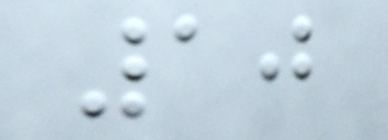10
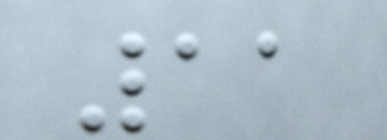11
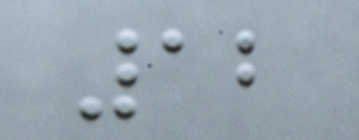12
